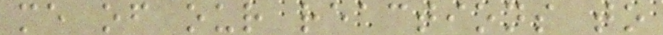me of our reactions to
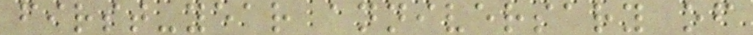first-year anniversary of
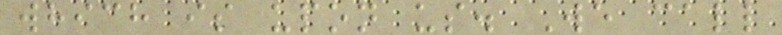which is upon us. We call
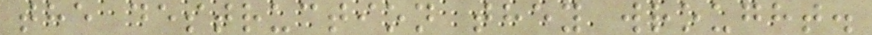the destruction they wrought.
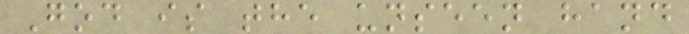God is the unseen hand
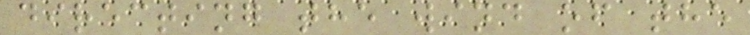directing the wind of the
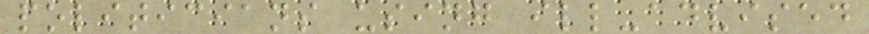politicians using ill-advised
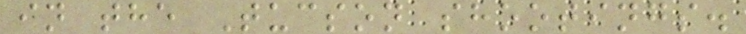in the Tucson shootings.
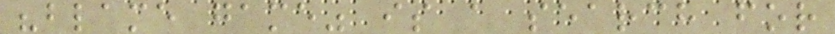"blame game" is a search for
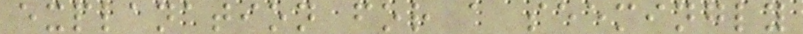explanation for a seemingly
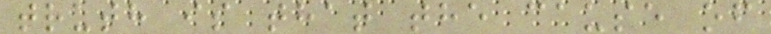truth is that the cause of
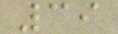39
